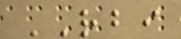RBI
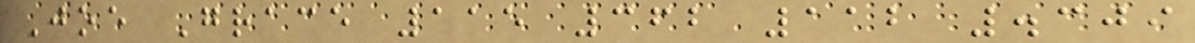Joe Grace 115 362 112 .309
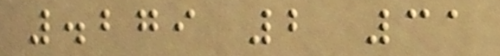.279 2 31
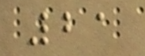21
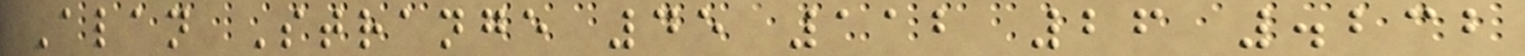Alan Strange 45 112 26 .232
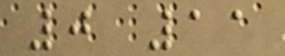0 11
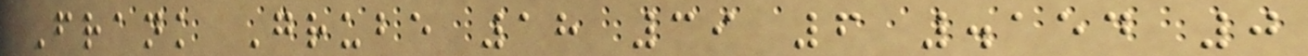Frank Grube 18 39 6 .154 0
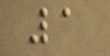1
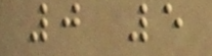0 5
